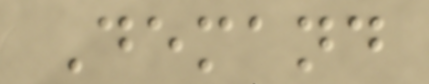Demand
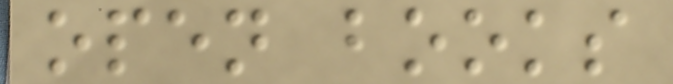open books
